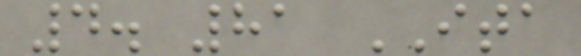4. 81 ITA
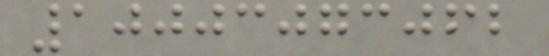10003073062
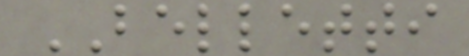BELLETTI
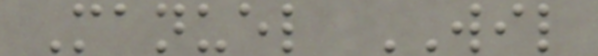Manuel WIL
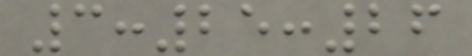3:25:26
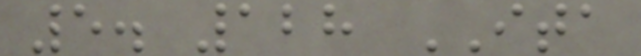5. 128 ITA
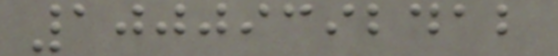10009392412
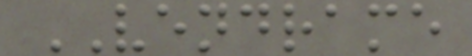VENDRAME
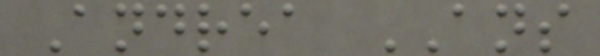Andrea ANS
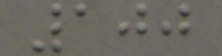100
